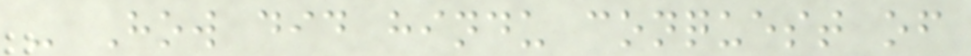- How did hindu conquest of
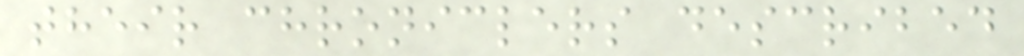their chroniclers described
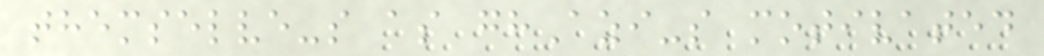themselve-s as ghAzi-s motivated
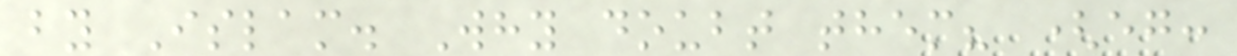by Islam. Why doubt them? (eg:
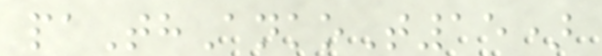paThAnkoT15)
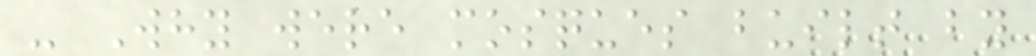- Why were mosques built by
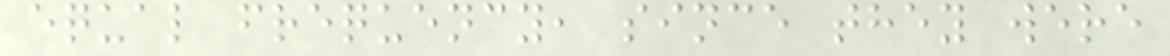equal frequency, since they were
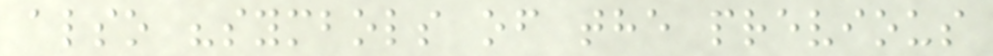also "symbols of the previous
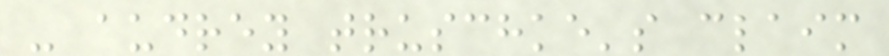- audrey truschke's claim
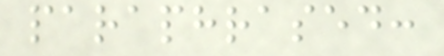paraphrased:
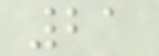21
